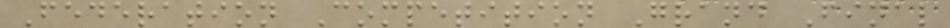Federation Competition Grand Final
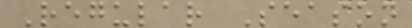Regular Season
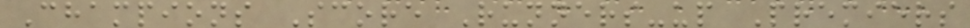Champions Score Runners-up Premiers
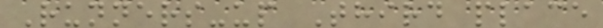Runners-up Third place
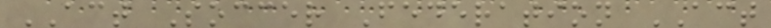ACT Soccer Federation ACT
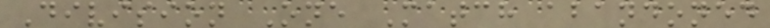Division One Match abandoned
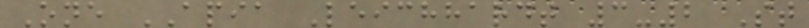One APIA Leichhardt 3-2 St
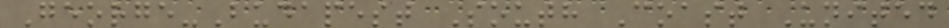George-Budapest South Coast United
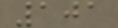101
